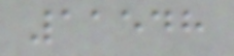11548
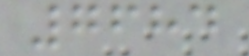7684
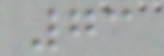73
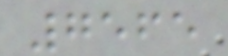7565
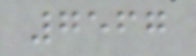7567
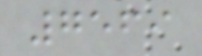7569
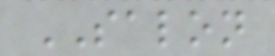SALON
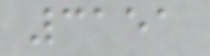3151
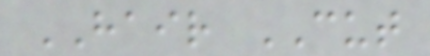HAIR CUT
